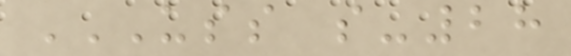USS S-28
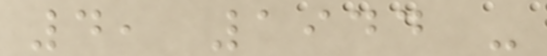4, 1944 -
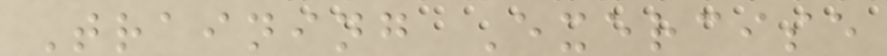Training Exercise
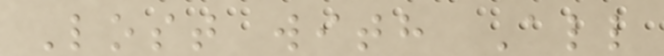Lost with All
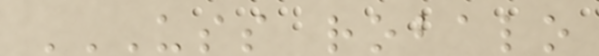USS ROBALO
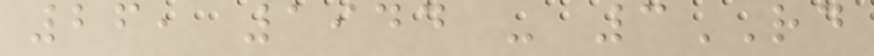26, 1944 - 3RD
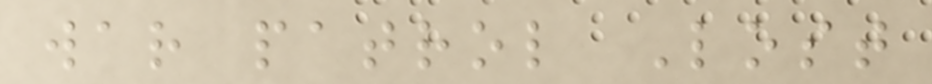war patrol Lost
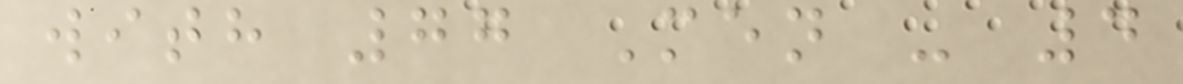with 77 Men - 4
